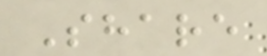Share
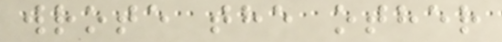wrote the other
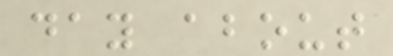day about
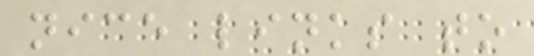nice links to
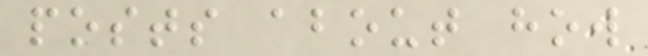posts about how
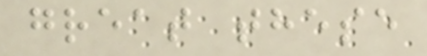great these
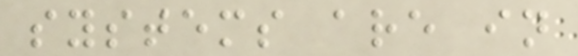systems are in
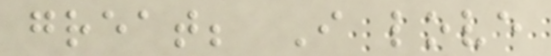great; I love
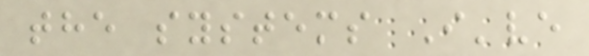the systems I've
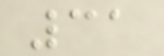31
